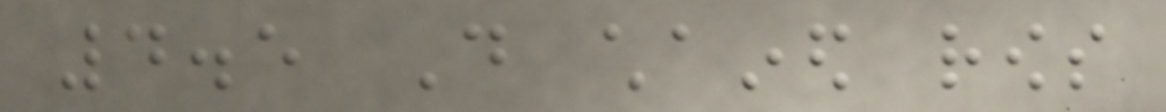4.5 Do chained rows
